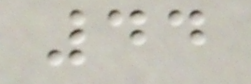44
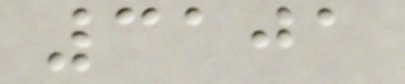3101
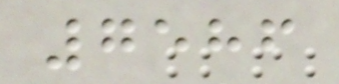7586
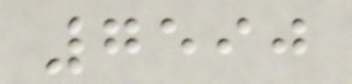7590
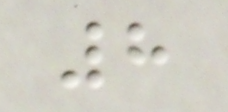8
